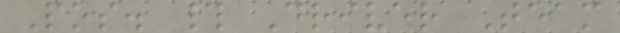Pos. # Driver Team
